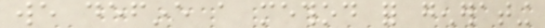we define a method for generating
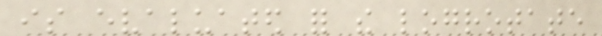is evaluated for the logrotate
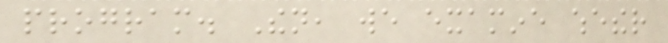program. Then, we examine whether
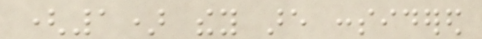(1) they are considered
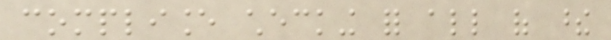compliance checking for all of these
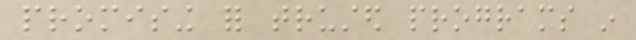promising for trusted programs in
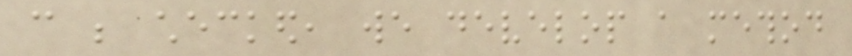can be checked, we develop a method
